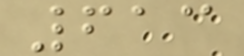613
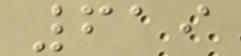619
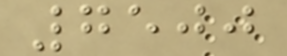7500
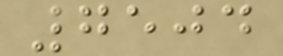7504
